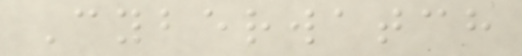Cyberwatch
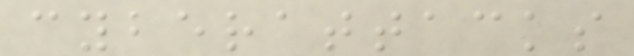cyberattacks
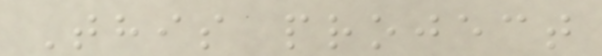This project
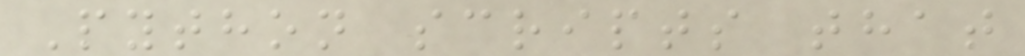Python scripts that
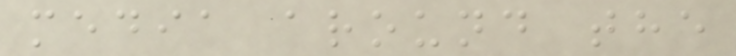media around the
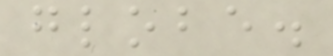globe.
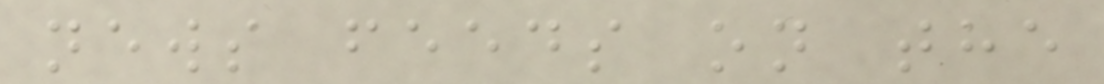news feeds on the
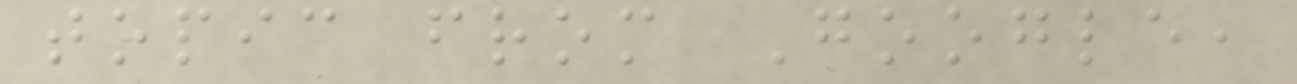topic from Google,
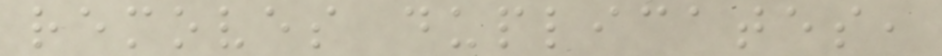removes duplicates,
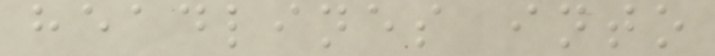headlines into
